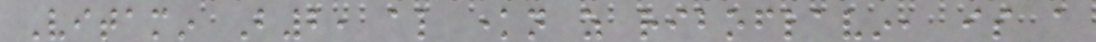Vitamin B2, also known as riboflavin, is a
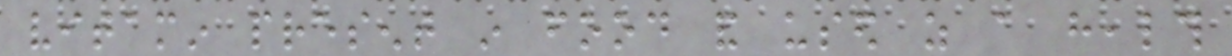vitamin present in food and used as a health
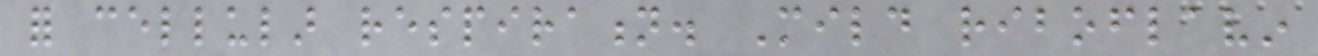for cellular respiration. Mild riboflavin
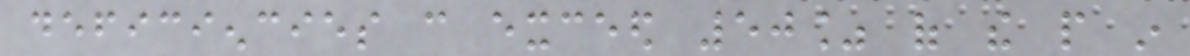deficiencies can exceed 50% of the people in
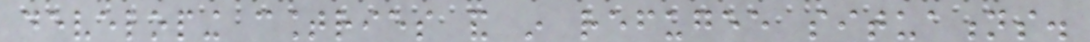developing countries and in refugee situations.
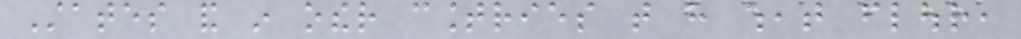States and in other countries that have wheat flour,
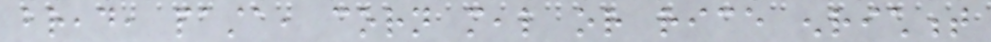bread, pasta, corn meal or rice enrichment
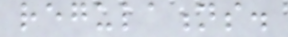regulations.
